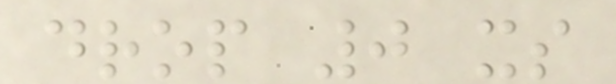drop 0 xs
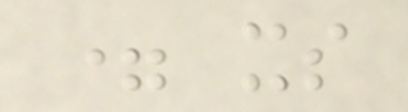= xs
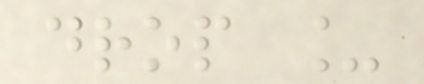drop _
